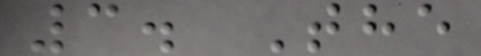3. The
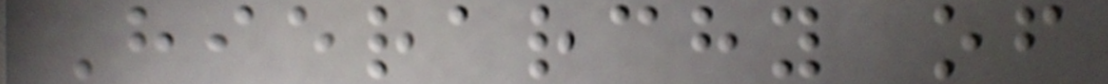Hierarchy of
